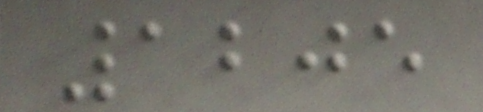1205
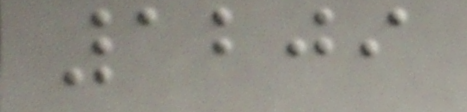1209
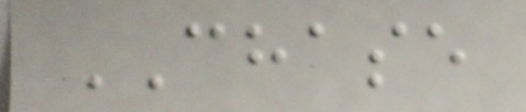CHASE
